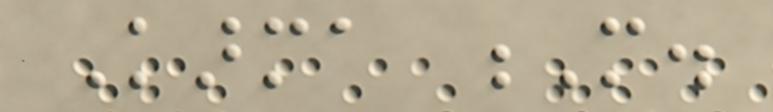Karma M.
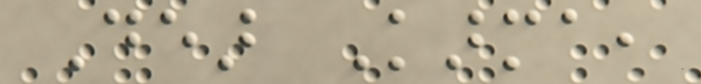Dear Karma,
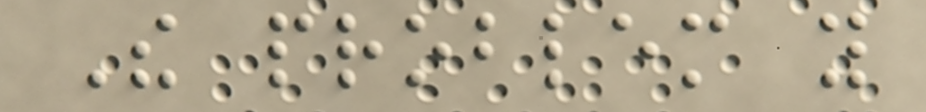The problem you
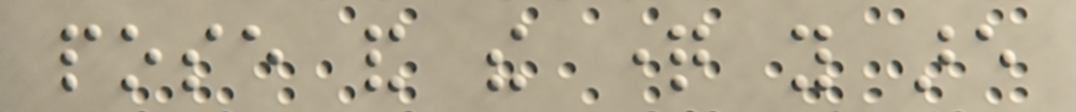pose and the question you are
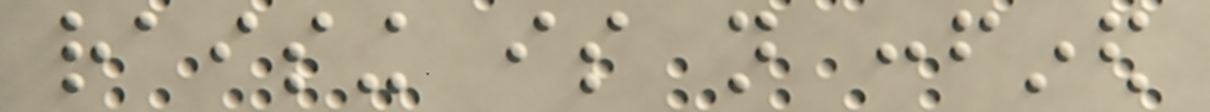raising is not confined
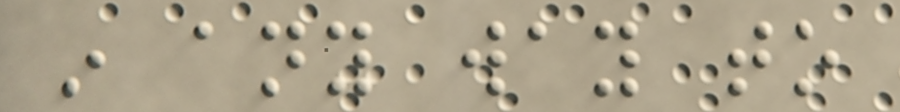in any way to
